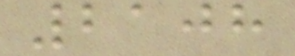2108
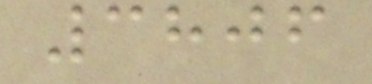3806
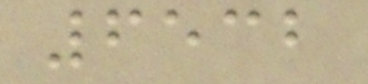6532
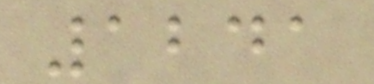1241
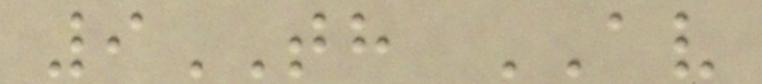9TH AV
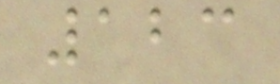123
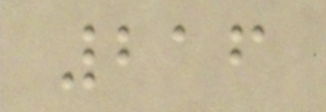216
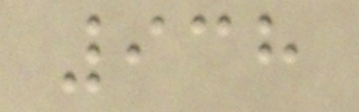938
